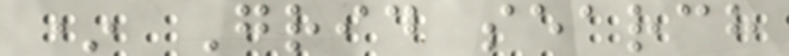* Grid search
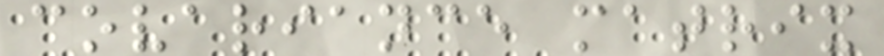covariance matrix
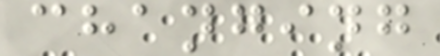changing
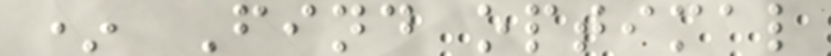* Find optimal
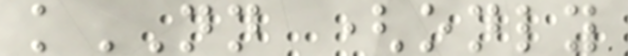kNN (only
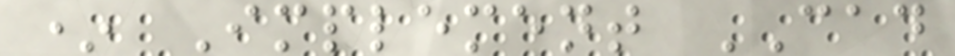* Implement CAD
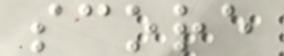score
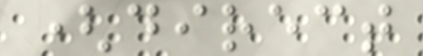(direct
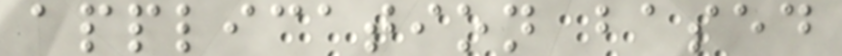application based
